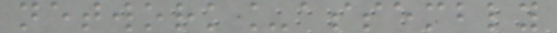network_assembly
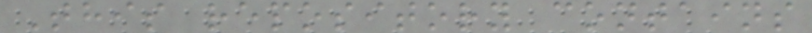This repository contains
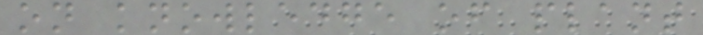on knowledge of plant
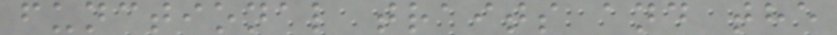functional traits and the
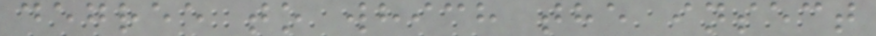degree to which the insect
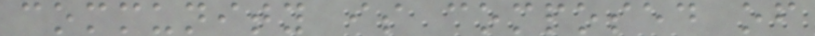community is composed of
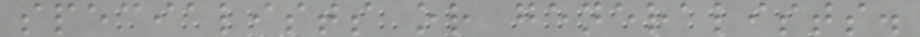specialists or generalists.
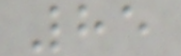85
